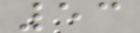53
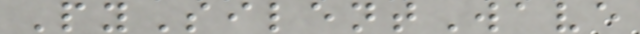PySilentWave
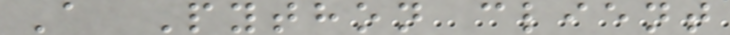A Python client
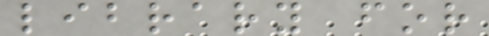library for
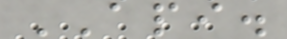API.
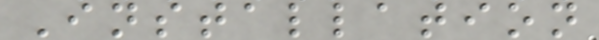Installation
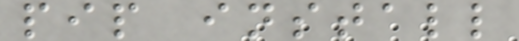pip install
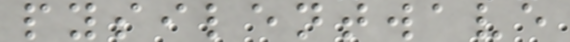pysilentwave
